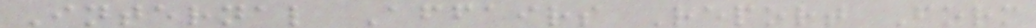Internal Affairs Report Form
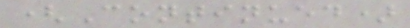(Continued)
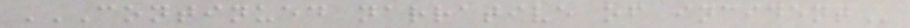CONTINUED NARRATIVE OF INCIDENT
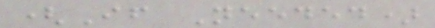(If Needed)
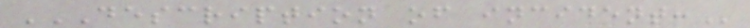DESCRIPTION OF INCIDENT:
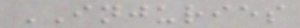INJURIES
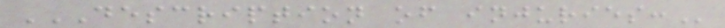DESCRIPTION OF INJURIES:
